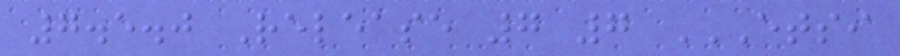7.5.0 Release 7 7 ETSI
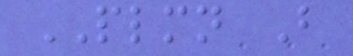PLMN B
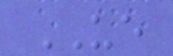UE
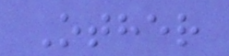Other
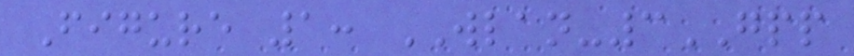Figure 1: WLAN-3GPP
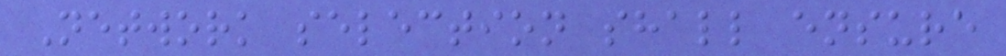Network selection shall ensure
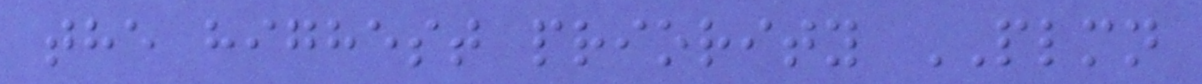the highest priority PLMN
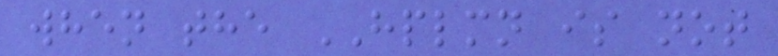when the HPLMN is not
